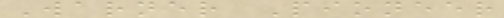Warner Pioneer
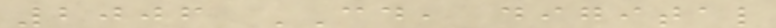2006 CD, digital
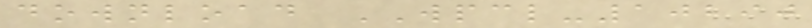download WPCL-10290
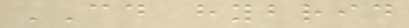CD hybrid
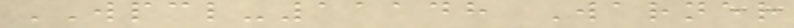WPCL-11148 Warner
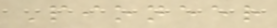Pioneer
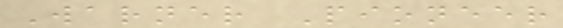Warner Pioneer
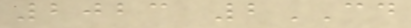2023 2CD
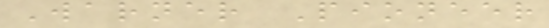Warner Pioneer
